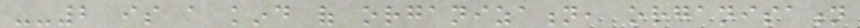--2 is a kind of organization, organisation
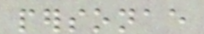personae
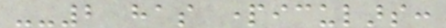--2 has particulars:
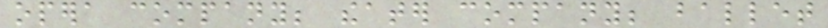opera company; theater company; ballet
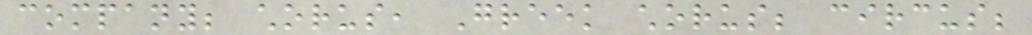company; chorus, Greek chorus; circus;
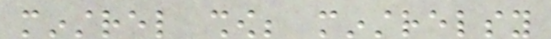minstrel show; minstrelsy
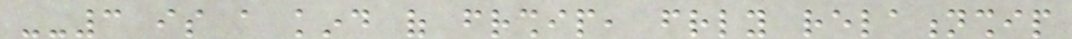--3 is a kind of friendship, friendly relationship
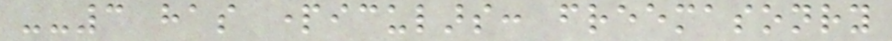--3 has particulars: freemasonry
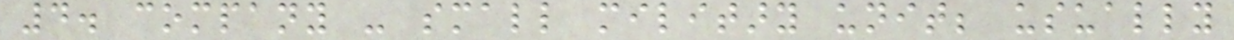4. company - small military unit; usually
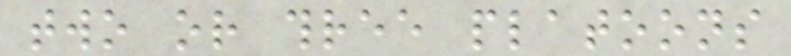two or three platoons
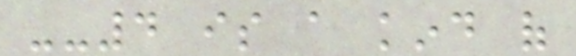--4 is a kind of
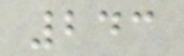243
